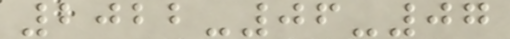2022-06-07
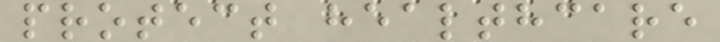protect healthcare
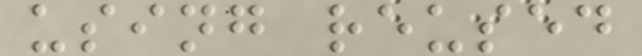using reused
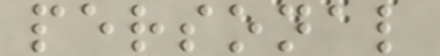personal
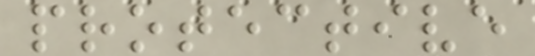protective
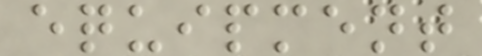equipment
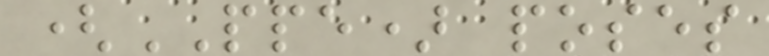(PPE) poses
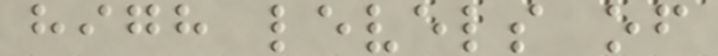high levels of
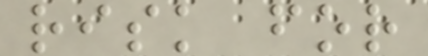risk for
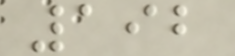192
